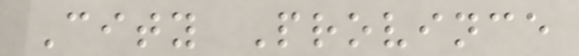City Province
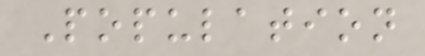Population
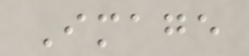Image
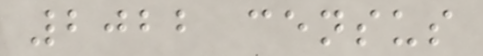2022 census
